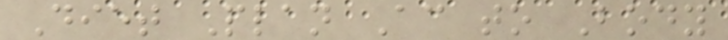Diet Plan According to Body
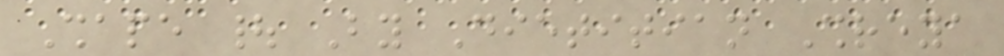Shape | By Dietitian Shreya
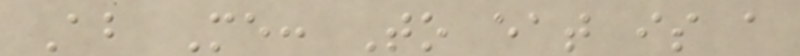About Me: To eat is a
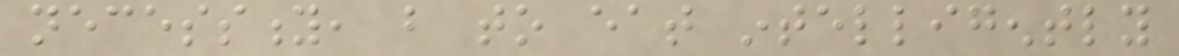necessity, but to eat intelligently
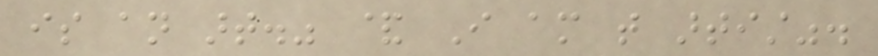is an art." & I am that artist".
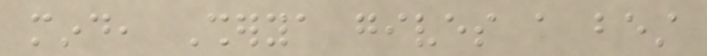mind, Sherya gives a best
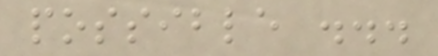possible ...
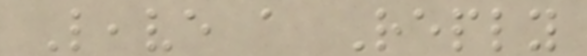Leave a Reply
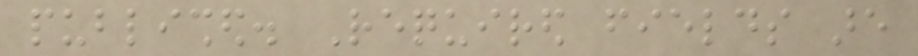published. Required fields are
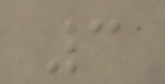3
